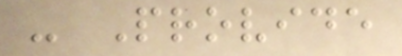- Provide
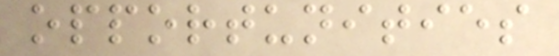opportunities
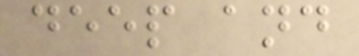deep and
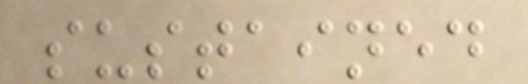sustained
